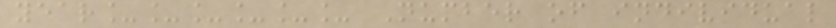year______ Number of individual
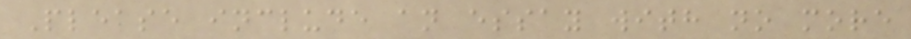Please include an essay with no more
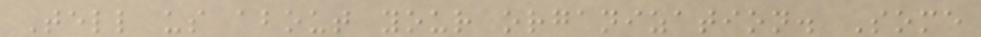Tell us about your organization. Some
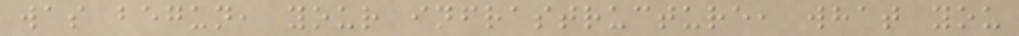was begun, your infrastructure, what you
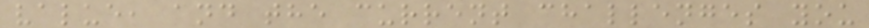value, and the current challenges you
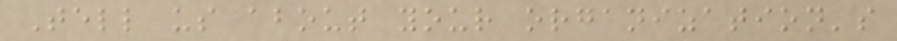Tell us about your organization's
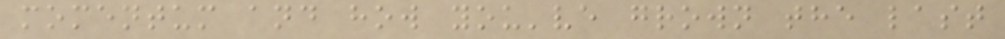momentum and how you've grown the last
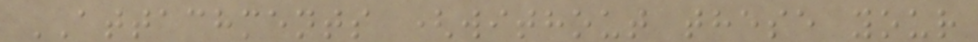ATTACHMENTS (without these your
